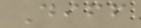Diff
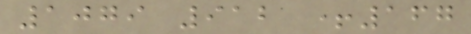1079 912 +167
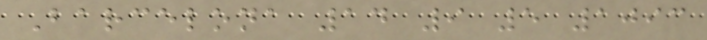Barcelona 14 9 5 1093
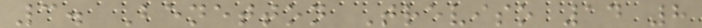3. Benetton Treviso 14 8
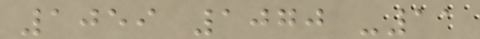1059 1070 -11
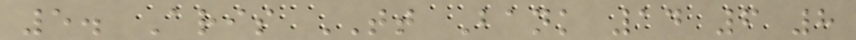5. Aris TT Bank 14 6 8
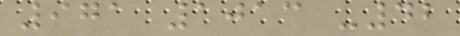971 1013 -42
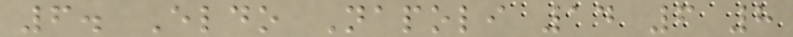6. Eldo Napoli 14 6 8
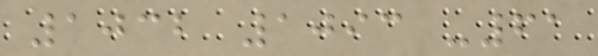1032 1093 -61
